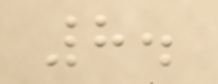8.
